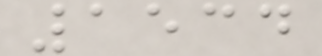1534
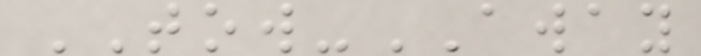TOW-AWAY
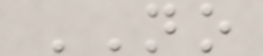NO
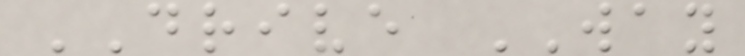DRIVE WAY
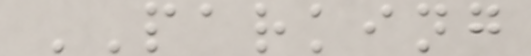PARKING
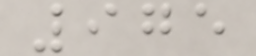975
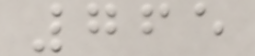765
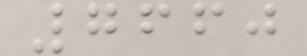7660
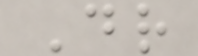Dr
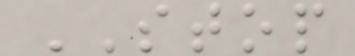STOP
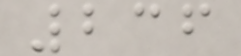236
